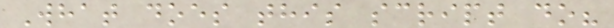What does this script do?
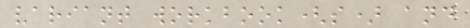variant workbook(s) and
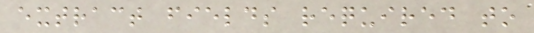extract fields required to
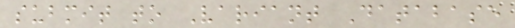submit to Variant Database
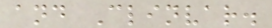and Clinvar.
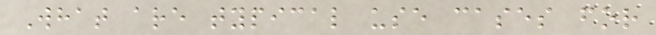What are typical use cases for
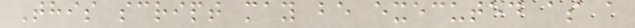This script may be executed as a
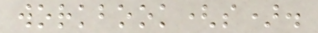workbook(s).
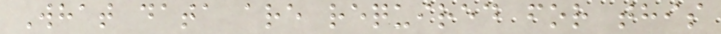What data are required for this
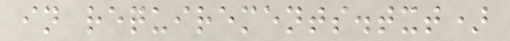in requirements.txt)
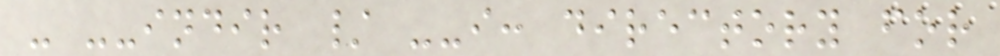- --indir / --i: directory for
